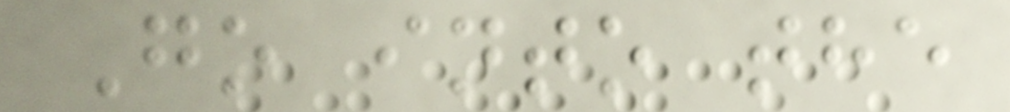Go into the
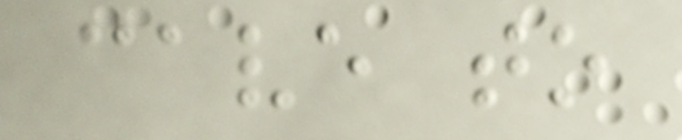cave to
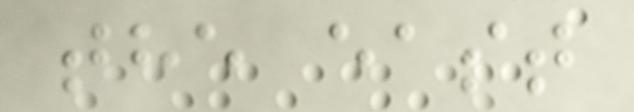the east
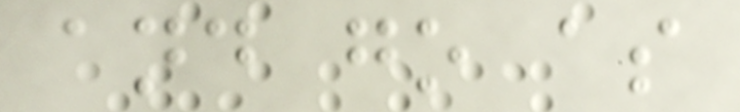and go as
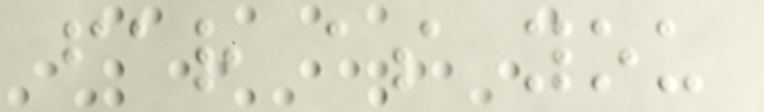far as you
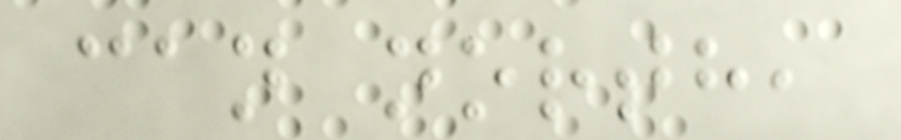can north,
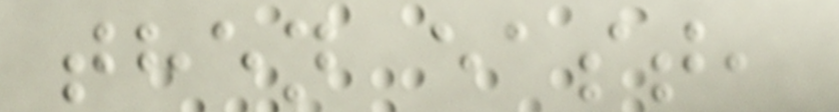then east,
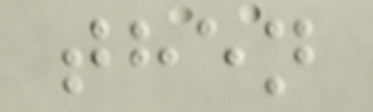then
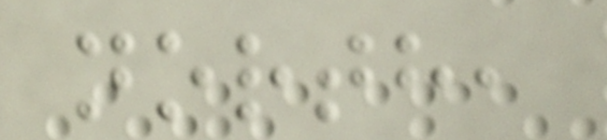north,
